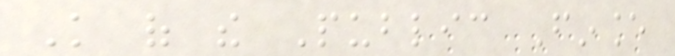Knowledge of the Public Finance
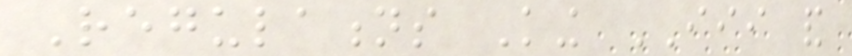Regulations King III and
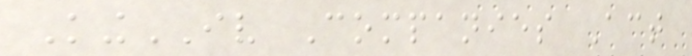KingIV Companies Act
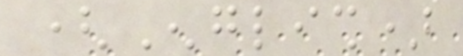(English)
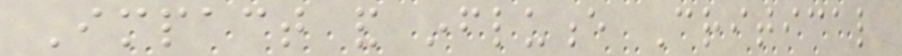Impact and influence Critical
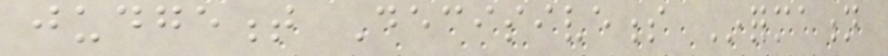judgement Decisiveness Information
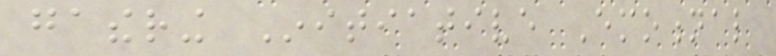gathering Initiative Emotional
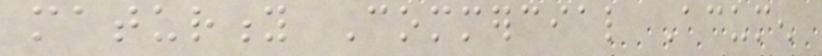maturity Commercial Acumen
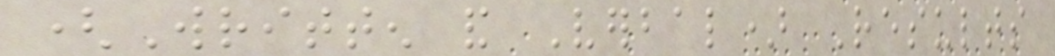(Written and Verbal) Results
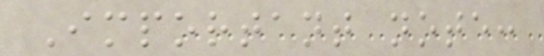Important note:
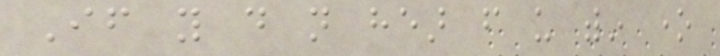If you do not hear from us within one
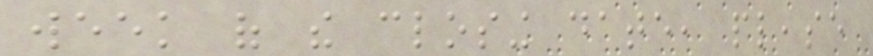week of the closing date, please
